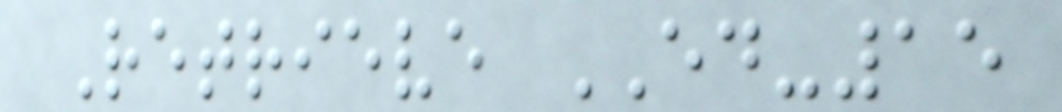Retrieve ED-15
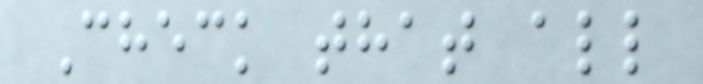Check that all
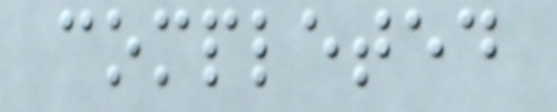completed
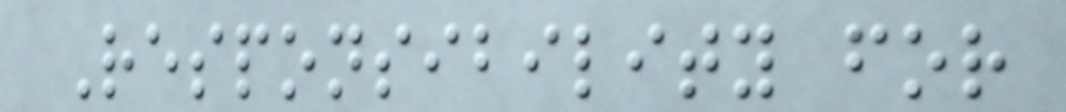Responsibility for
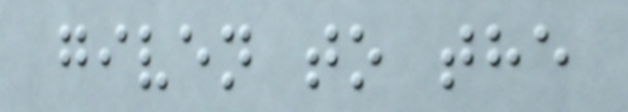given to the
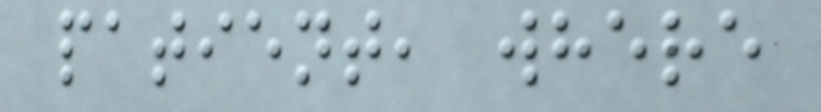patient, where
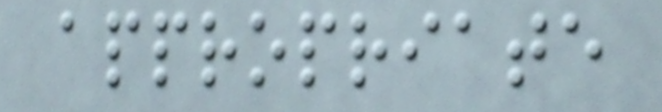appropriate
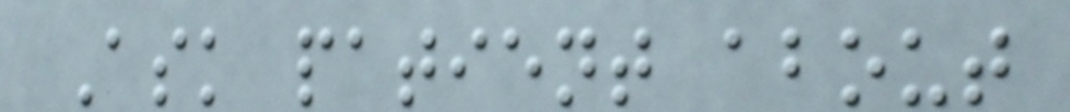Ask patient about
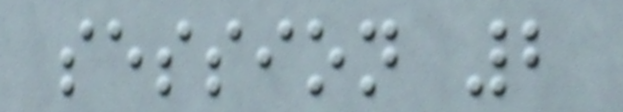session 2
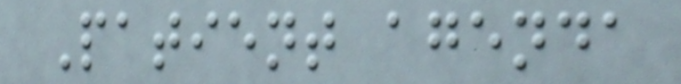Patient agenda
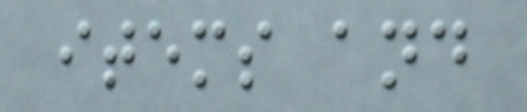items and
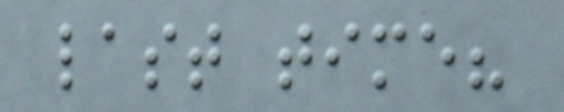last time?
